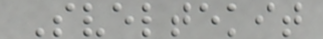Sveltekit
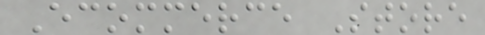Ecommerce Store
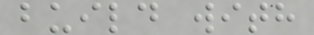build with
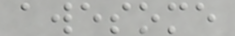awesome
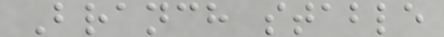Branch stable
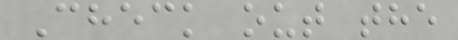Check out the
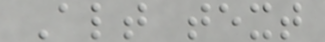Alt text
